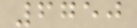6750
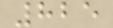825
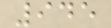945
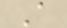A
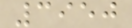3950
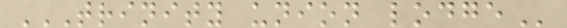TRINITY UNION LODGE
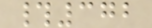#372
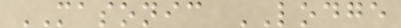MASONIC LODGE
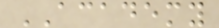ACADEMY
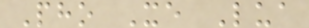Pho Xe Lua
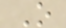O
